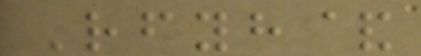Rfyh&
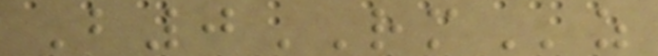B0RMz
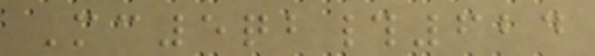Mc5qb#624
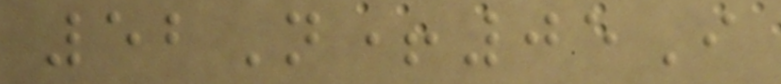52N+05I
